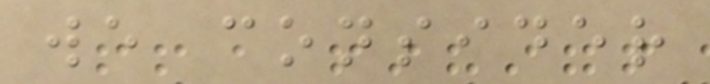we consider
